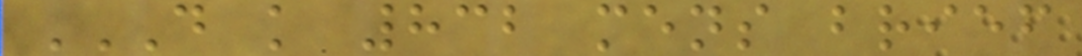D K 832 MENS BRIEF
